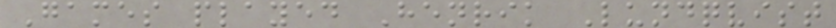Games played Henrik Lundqvist
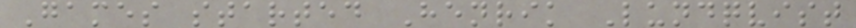Games started Henrik Lundqvist
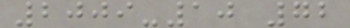2009-10 72
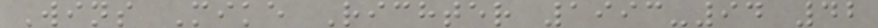Wins Mike Richter 1993-94 42
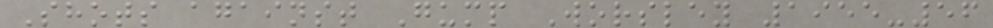Shots against Gump Worsley 1955-56
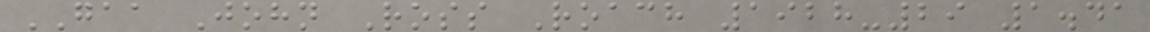GAA John Ross Roach 1928-29 1.41
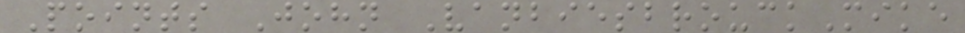Points John VanbiesbrouckMike
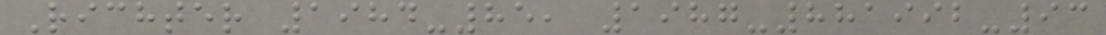Richter 1984-85, 1987-881992-93
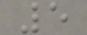5
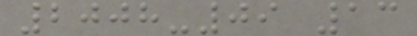2008-09 13
